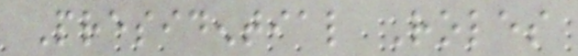Presidential Roles
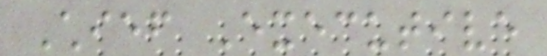Chief Executive
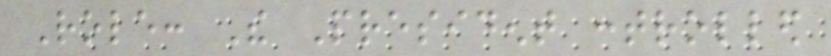Role: The President controlled
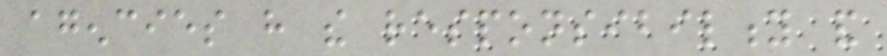agencies have the responsibility and
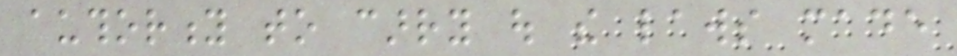authority to carry out the laws made
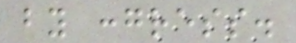by congress.
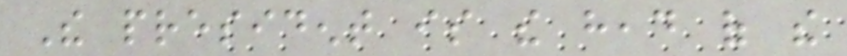The president is the head of the
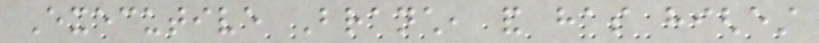Executive Branch, and has highest
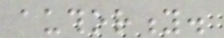authority.
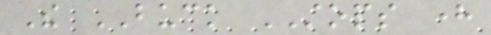The BUCK STOPS here
